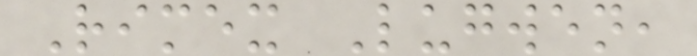Rimex Lugwen,
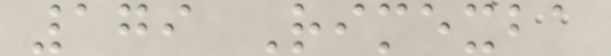179 Rimexba
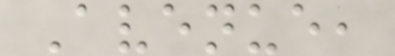Avenue,
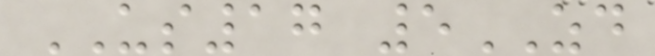US17 5ZD
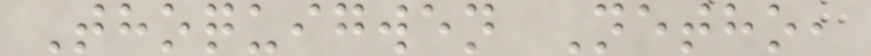Thoquigwen Netho,
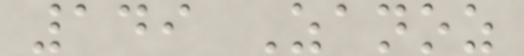149 Zanoz
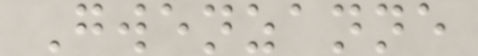Gwenzanne
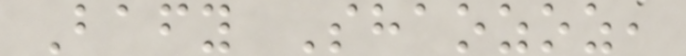Bafy Shaozoz,
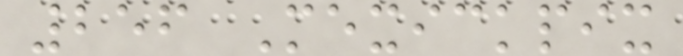256 Mexickpix
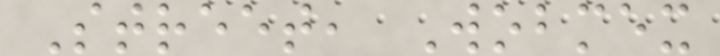Street, Wobmex
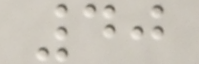40
